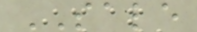SALE
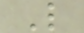L
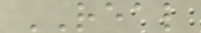REAL
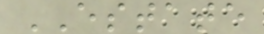ESTATE
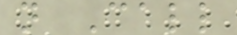n Call
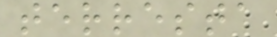terresta
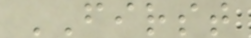FIRST
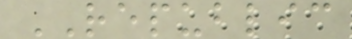REPUBLIC
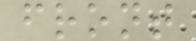front
